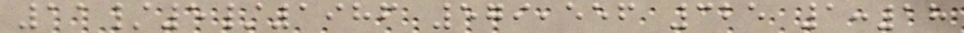11/5/1986 579,556 325 1:18
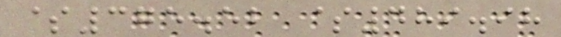$375.52 $489.98
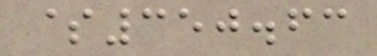$350.63
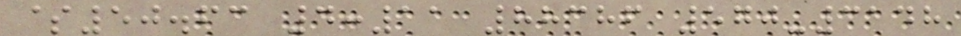$50.63 4:11 88386 570-3148
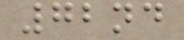72nd
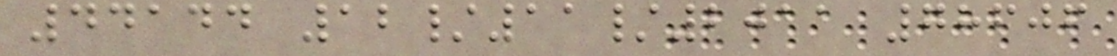44144 12/11/2011 78606
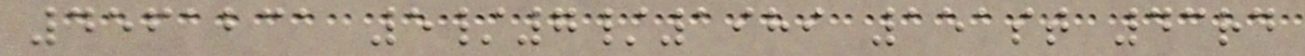4561231 5/7/1989 151st 43rd
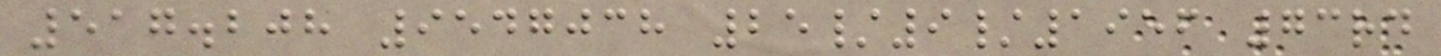517.208 9547038 25/9/1956 73rd
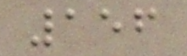156
